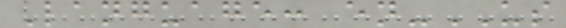Language: en-US
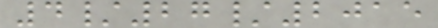4/27/2015
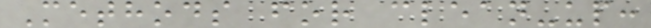Methods for clean-up:
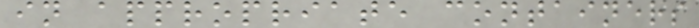in appropriate containers
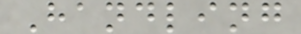Handling
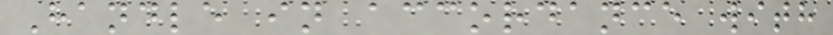Handle in accordance with
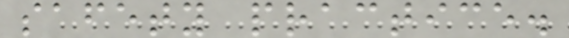safety practice.
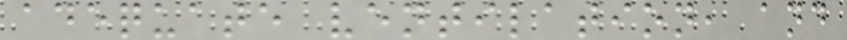adequate ventilation, and
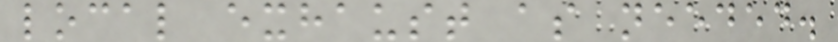local exhaust as needed.
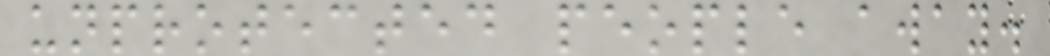unprotected people away.
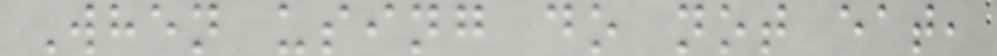When using do not eat,
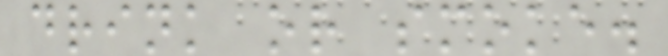drink or smoke.
